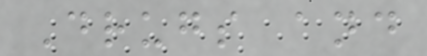Drugs and
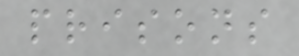prisons
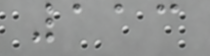113
